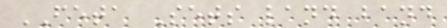FETA Sets land band
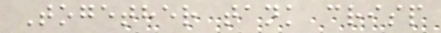Together tank crisp
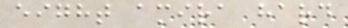eight amira hard
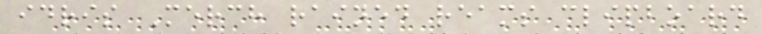idris Merch rained reams clipboard
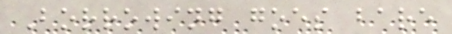Borrowing goes bare
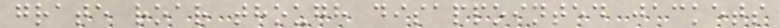grate roar though disappointed jackets
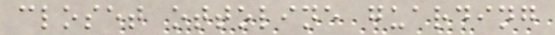closet ottoline guarding
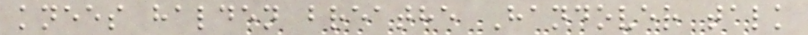knees halden breathe Handover talk
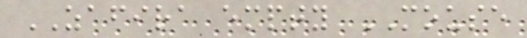ZAFIRA empty MOUSE
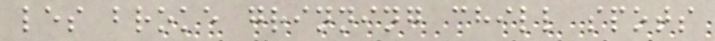les broke grinning chill spots
